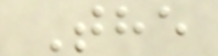The
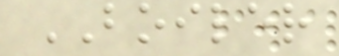BOILER
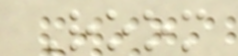Room
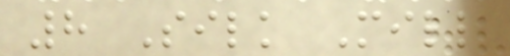8 Silk Mill
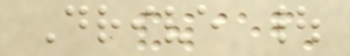Drive |
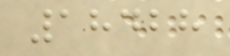18428
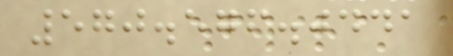570.576.0441
